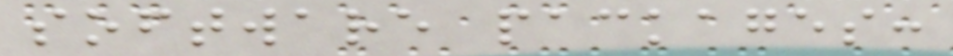software packages:
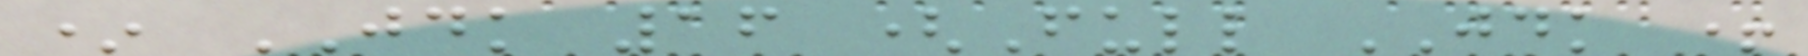* JDK 16 (Full JDK +
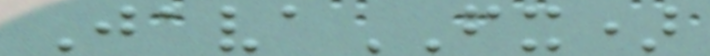JavaFX)
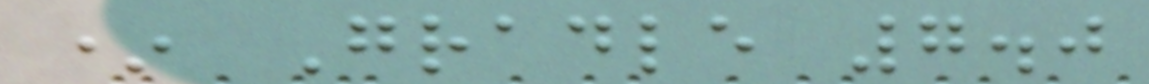* Gradle 7.0
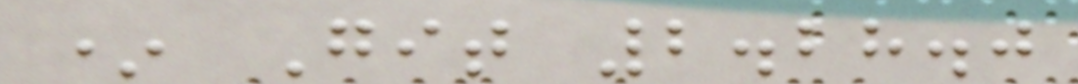* Git 2.28.0
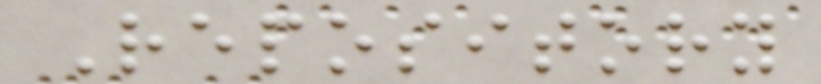Repository
